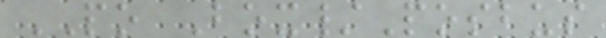PO Box/Posbus
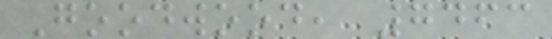Goodwood, 7463
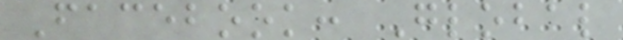Facebook: Global
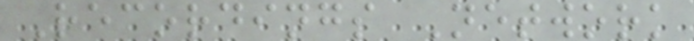Recordings Network
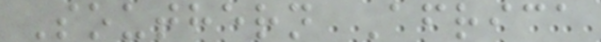Southern Africa
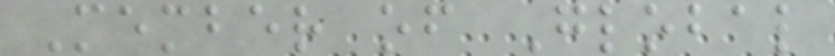Member of Global
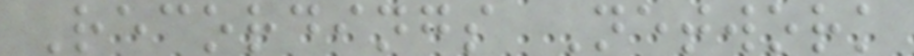Recordings Network
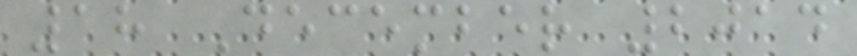18 December 2014
